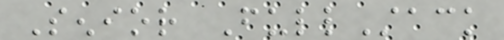Senior FullStack
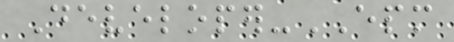Developer-EPM
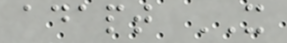adapt IT
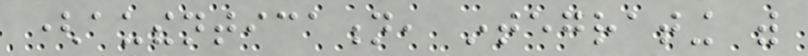(authentication, integrating with
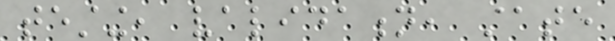testing, validation, state
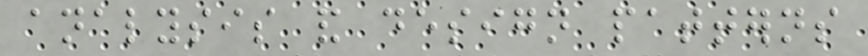analysis and design patterns
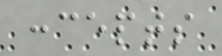concepts
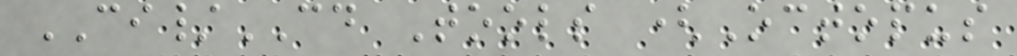CI/CD Tools (Octopus
